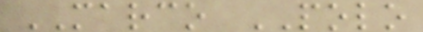MARCO POLO
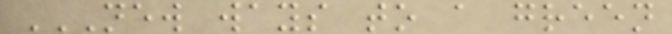NEW WAYS TO A GREEN
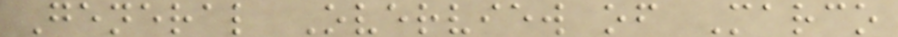General Overview of Marco
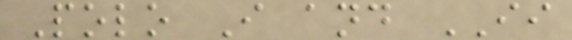Polo I and II
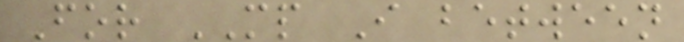For MP I between
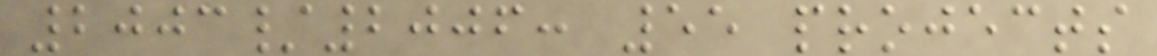2003/2006: 55 projects
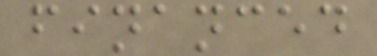financed
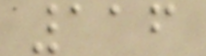116
